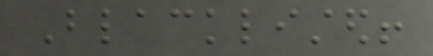Blacklisted!
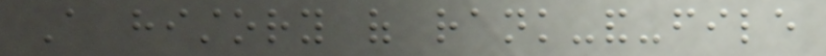A history of rank-and-file
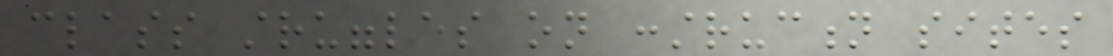class struggles on construction sites
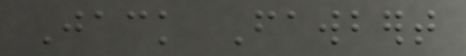Jack Fawbert
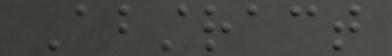Abstract
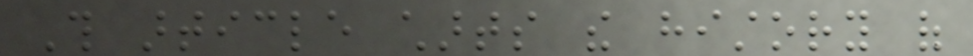This article charts the history of
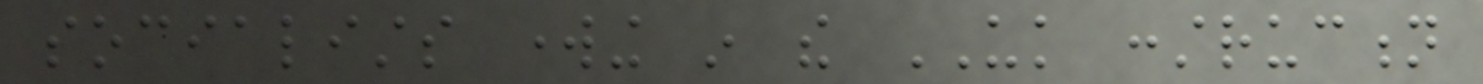socialists working in the UK construction
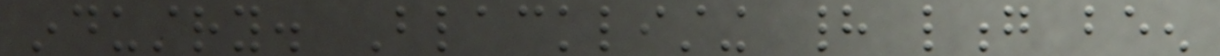industry. Blacklisting had long been
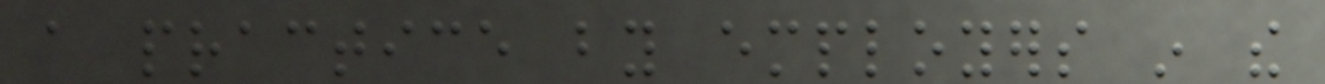a practice by employers in the
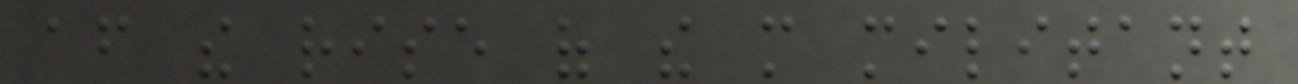after the rise of the more militant
